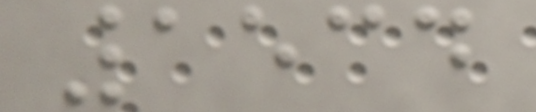1534
